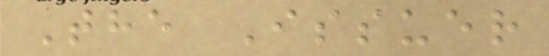The Issuer
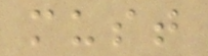must
